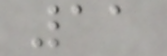11
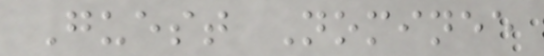Guest Nominee
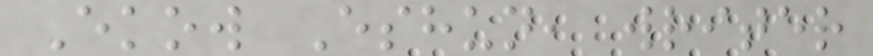Ekow Eshun, writer
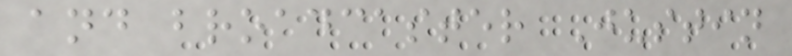and broadcaster Justin
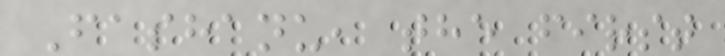Fashanu, the first
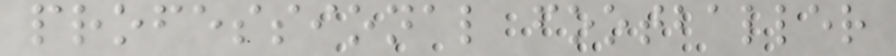professional footballer
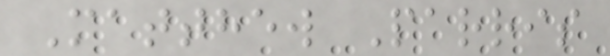Matthew Parris
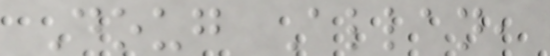Doug Allan,
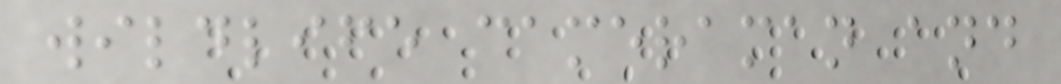wildlife cameraman and
